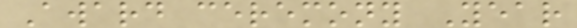Award ceremony Year
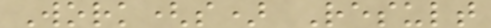Work(s) Result
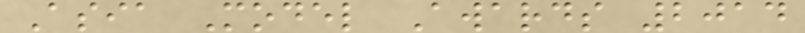Asia Model Awards 2014
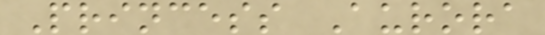Princess Aurora
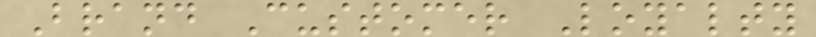Brand Customer Loyalty
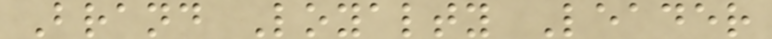Brand Loyalty Leader
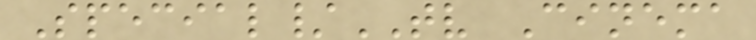Special/TV Cinema
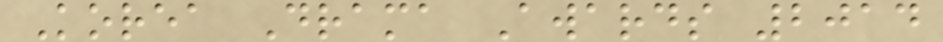Korea Drama Awards 2014
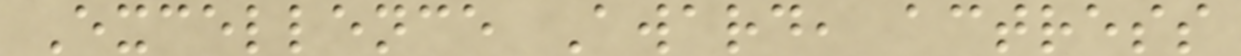Excellence Award, actress
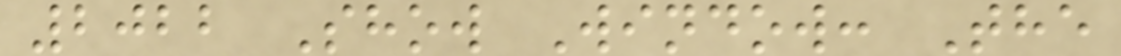2022 Show Window: The
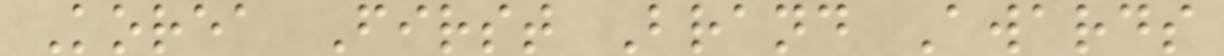Korea First Brand Awards
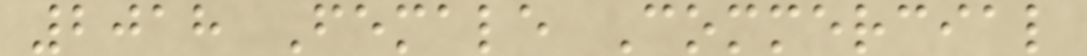2018 Female Commercial
